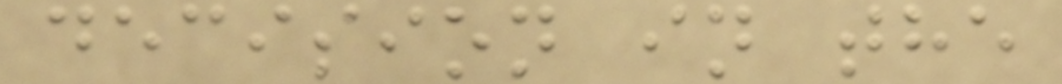decision in the
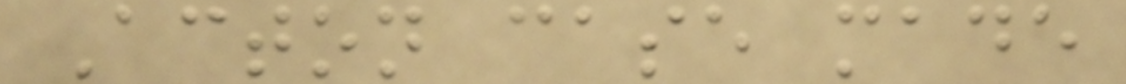Acton case made
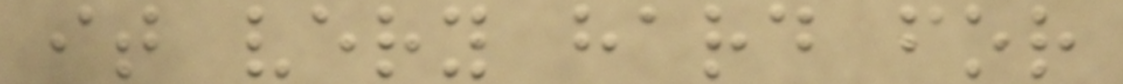it very hard for
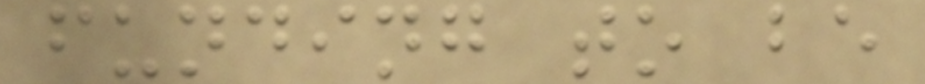funding to be
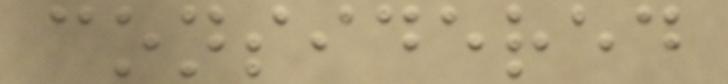considered
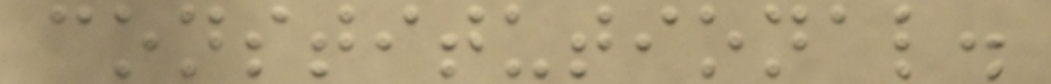constitutional.
